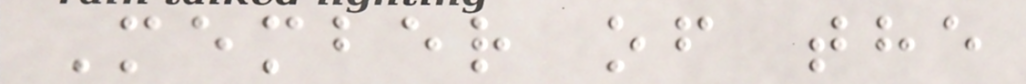Member of the
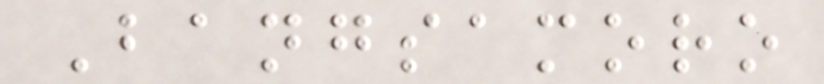Bangsamoro
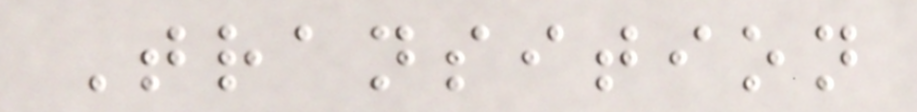Transition
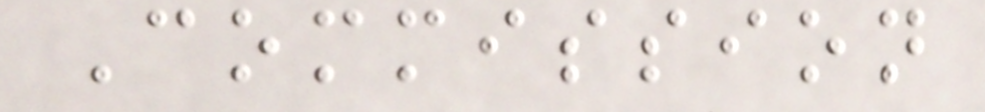Commission
